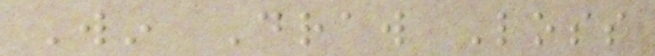Win Draw Loss
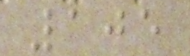105
